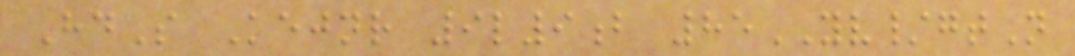HdS Kejnr 9l9b 85YV/gtN
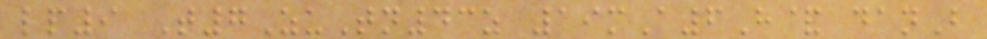lp9 T7ZuTn43z 19mA6H& danB
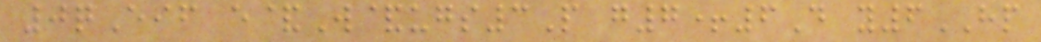0qEif e&W&ugs3P g7+6D y6HP
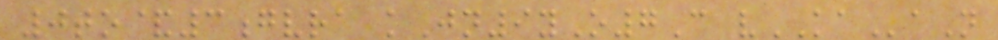0to&3gvra kJn9yO7C vKAaN
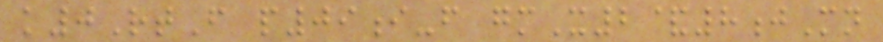k0RtF p09i-f gmX2&8jMn
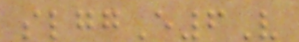slggE6V
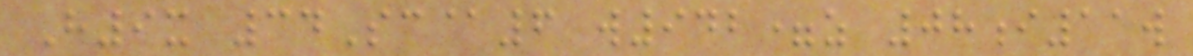H9x 34Sc@6 w942=z 08i11w
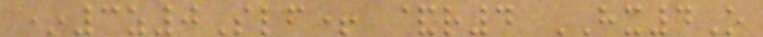*3z0Slf+ &r4 HX4O
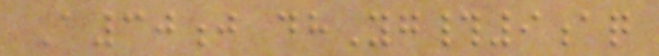A30j dhYg#9aq
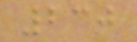230
